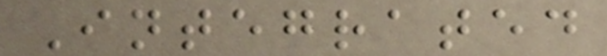Integrated
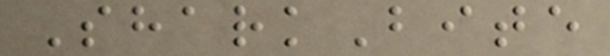SharkBite
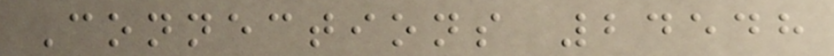Connections 24548
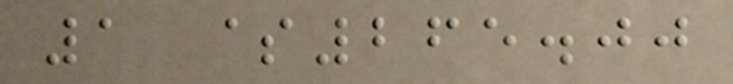1 $265.00
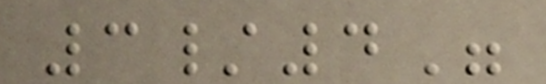3/4"
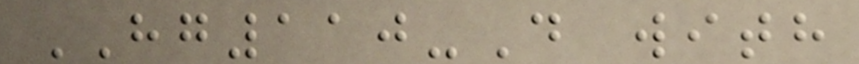HG110-D with
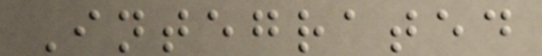Integrated
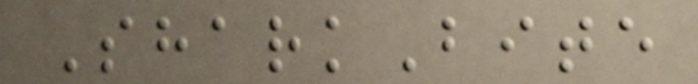SharkBite
